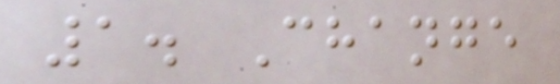1. Change
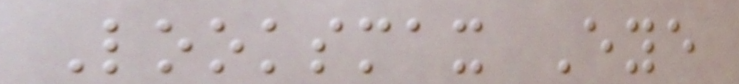Looksmax Eye
